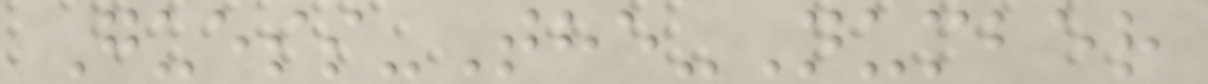Guess-The-Number
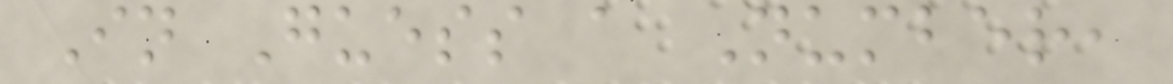In Guess a Number,
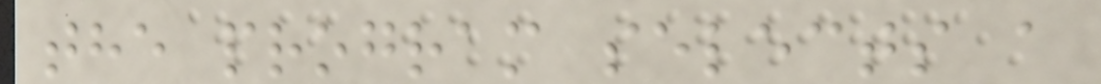the program selects a
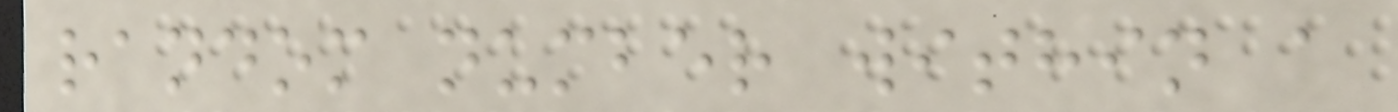random number within a
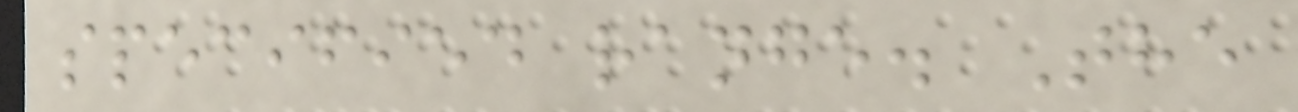specified range. The
